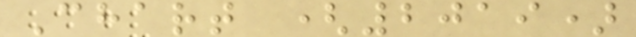Chart (2019)
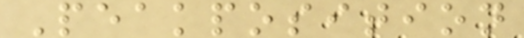Peakposition
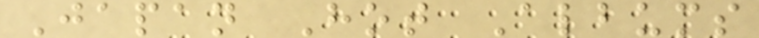Japan Hot Albums
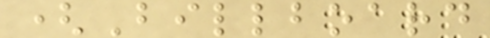(Billboard
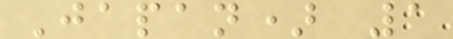Japan) 1
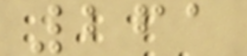261
